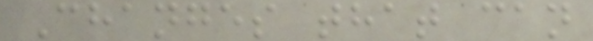Changes that can
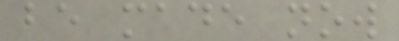be made now
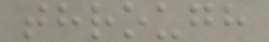through
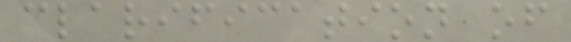clarification of
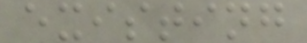existing
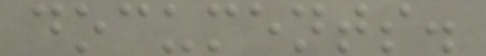documents.
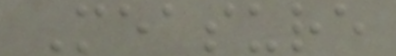Measure
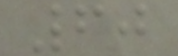60
